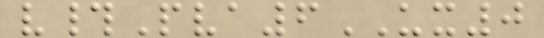v#Pva6UX0
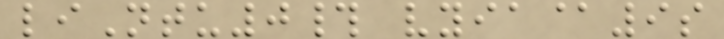liNtu0# vyia@9s
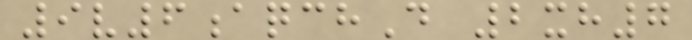9v6aqchD 2xh7
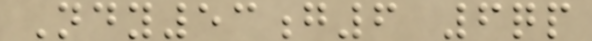Ndy53g6 6qp
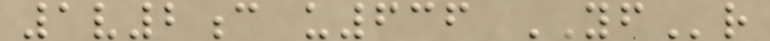1v2c u636 YFr
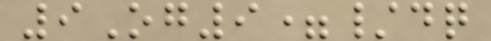9Og9=/dq
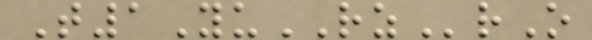T1YuRZrO
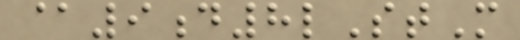@9d8lStM
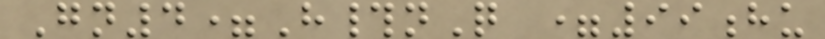Gn4=H#nQ =99hu
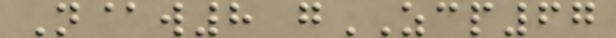N@w8 gZCP67
